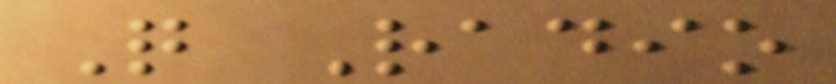Q Radio
